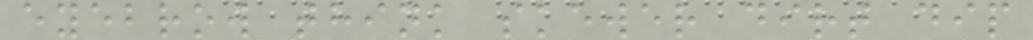eyebrow think skewer dirt dip
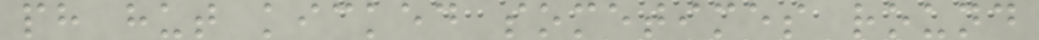ph hut kicked sometimes round
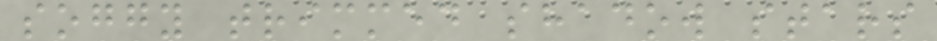soggy trimmed shadow stars
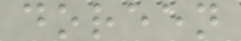doreen
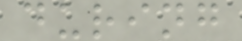during
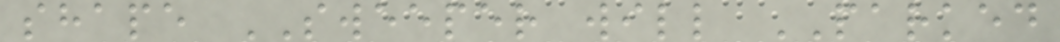shape SWEEPER will PARKED
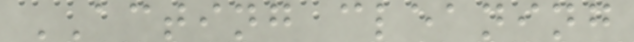ACTING cleaning
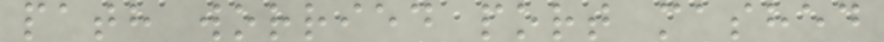path worried port mashed
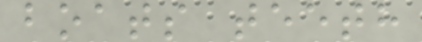boats teeth
